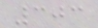303
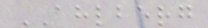AHLBERG
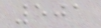501
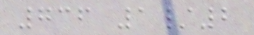736 1/2
